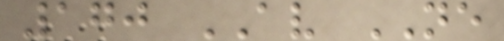170 AV NE
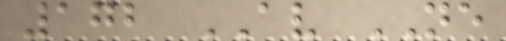172 AV NE
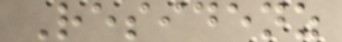Residenz
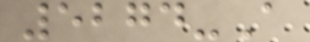5274-A
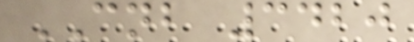CNB 3420
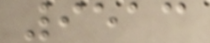9513
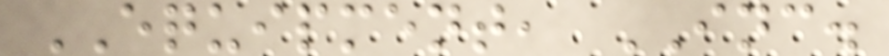EQUIPMENT, INC.
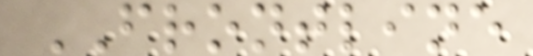FRONTLINE
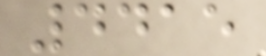4415
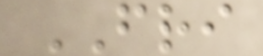FRI
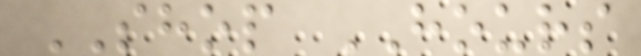SHOP HOURS
